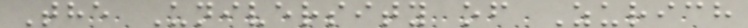The University of Zurich
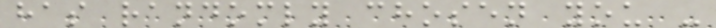has randomly chosen you -
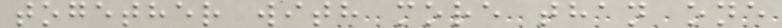together with more than one
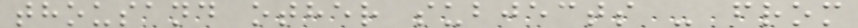thousand other subjects - from
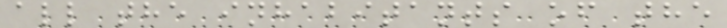all the inhabitants of the
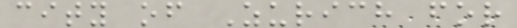city of Zurich for
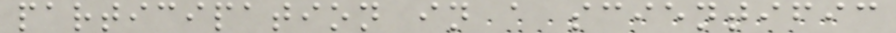participation in a scientific
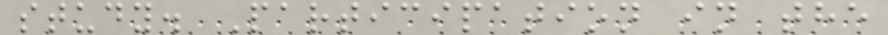study. Participation in the
